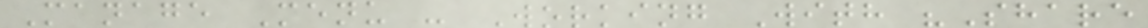Manage Menu - Working With "Share
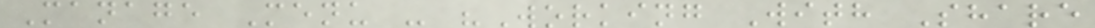Manage Menu - "Working With Share
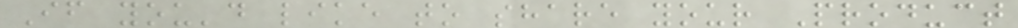If you'd like to share your Product
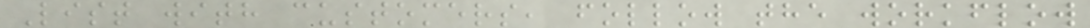List with customers, follow the workflow
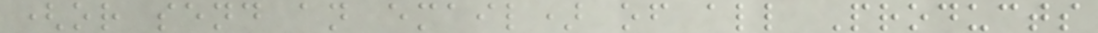(or send an email) of all Products
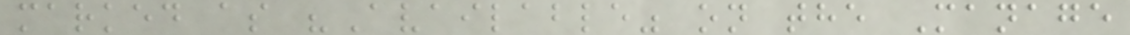marked as "Available" on the Manage
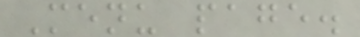Menu page.
